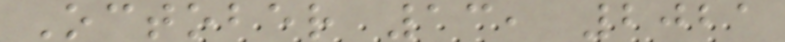October 13, 2021
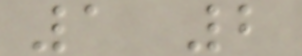1 2
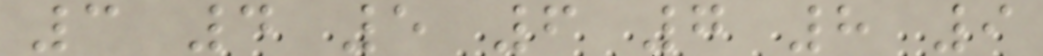3 4 5 6 7 8 9
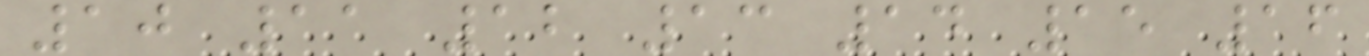10 11 12 13 14 15 16
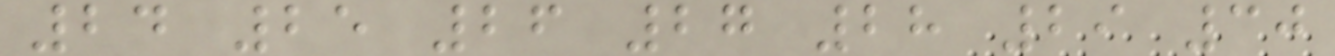24 25 26 27 28 29 30
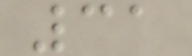31
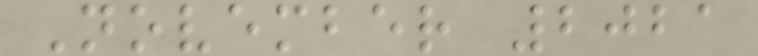November 2021
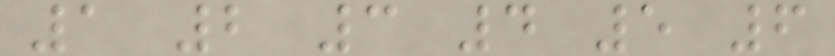1 2 3 4 5 6
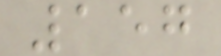157
